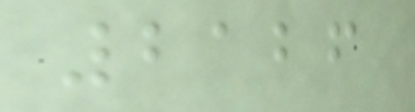2126
